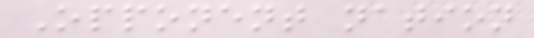Opponent nation
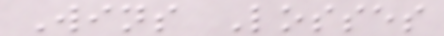Wins Losses
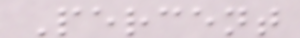Percent
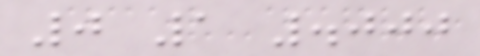0 1 .000
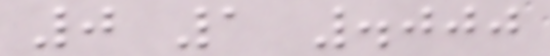0 1 .000
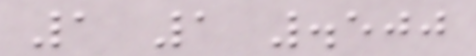1 1 .500
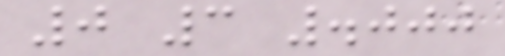0 3 .000
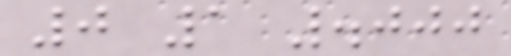0 1 .000
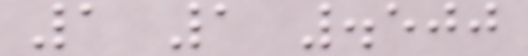1 1 .500
